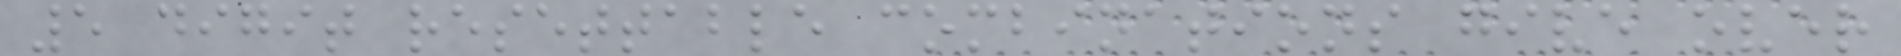5 digit resettable combinations give over
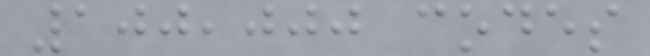100,000 codes
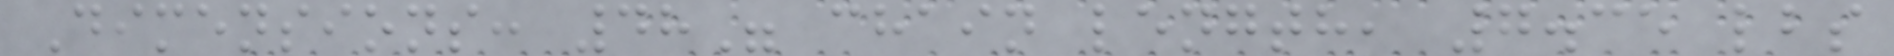Dimensions: 48" chain length, 7.35 lbs
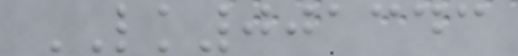LK001343
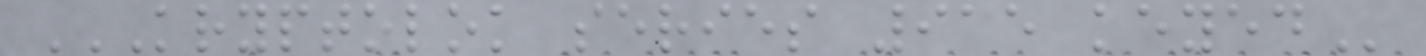KRYPTOLOK SERIES 915 KEYED
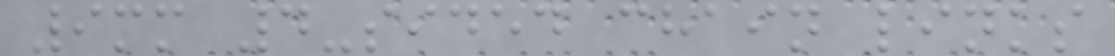9mm 4-sided chain links
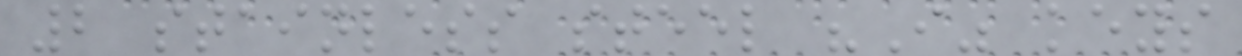2 stainless steel "I" keys
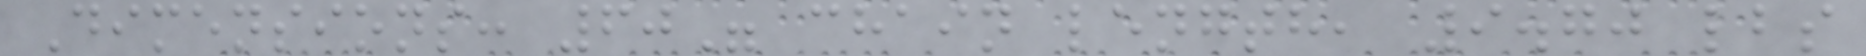Dimensions: 60" chain length, 9.70 lbs
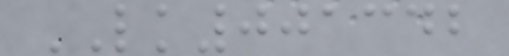LK001342
